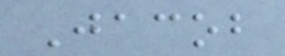Jacob
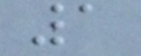1
